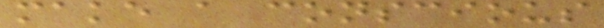make a conscious
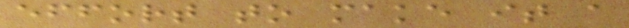effort to make it a
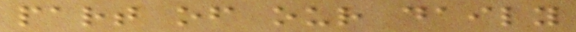part of our daily
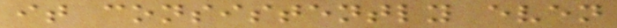it consistently even
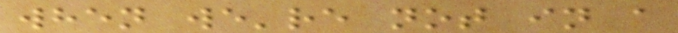when we're not in a
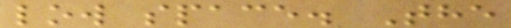low space. The
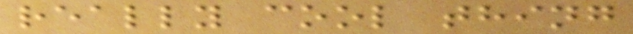really cool thing
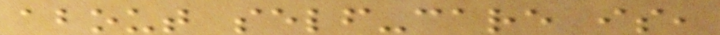about self-care is,
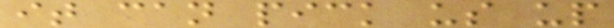it can pick us up
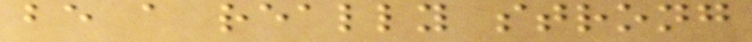be a really strong
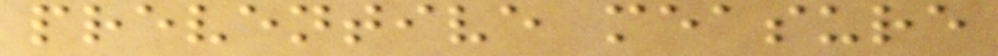preventive measure
